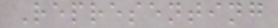Representing
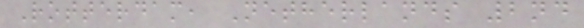Rotterdam, Netherlands 2nd
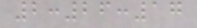2:26:17
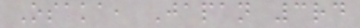Osaka, Japan 3rd
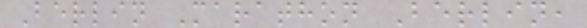Berlin Marathon Berlin,
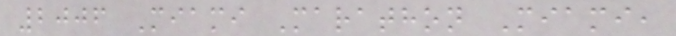2006 Miami Marathon Miami,
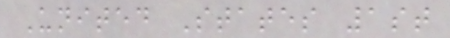United States 1st
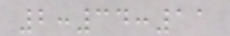2:34:11
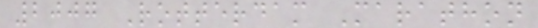2007 Rotterdam Marathon
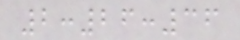2:26:36
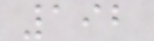192
